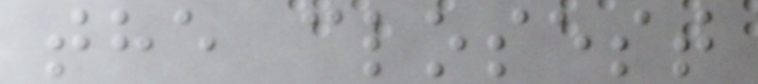the closest
